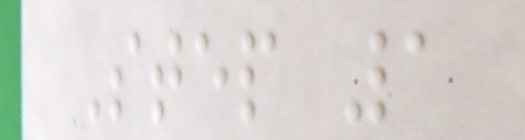Step 1
